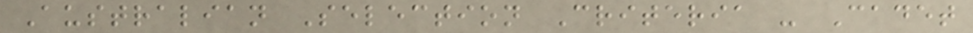Australian Selection Criteria - Cadet
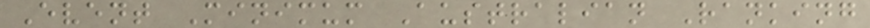Event Minimum Australian Ranking
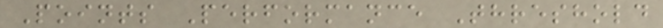Points Performance Threshold
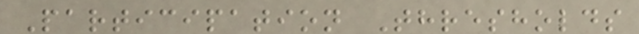Participation Thresholds
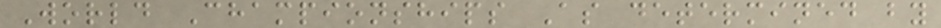World Championships As determined by
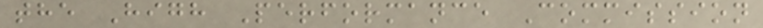the High Performance Commission
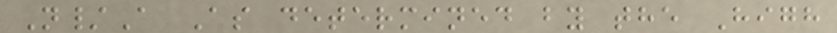N/A As determined by the High
